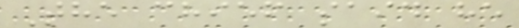The chief said he
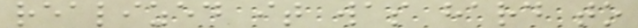realized it was hard to
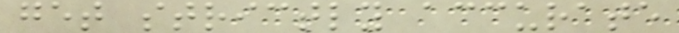get strictly accurate
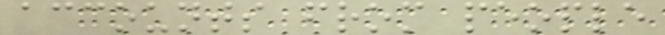accounts from people
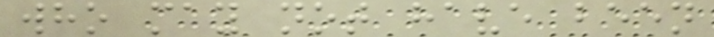who may not have been
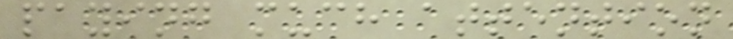paying much attention
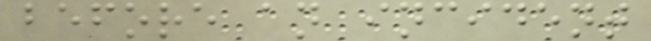before an incident
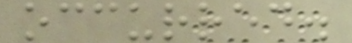occurred.
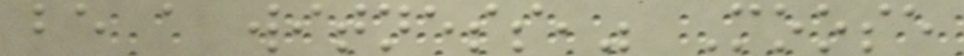be a witness," Moose
